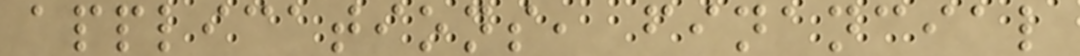applications, financial
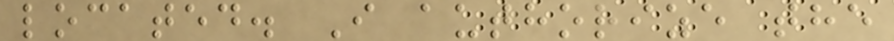located. I authorize the
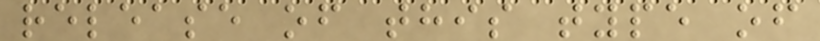release of this type of
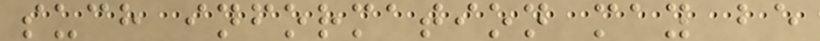such information may be
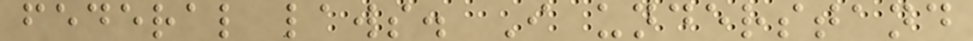federal laws. I understand
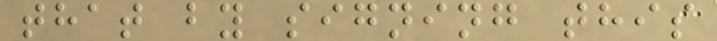that by signing this
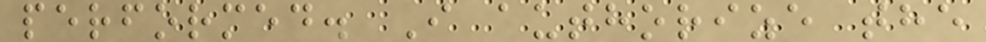performed. I authorize the
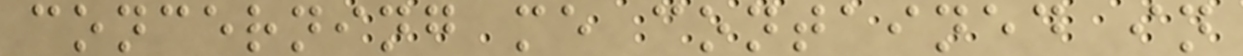concerning me contained in
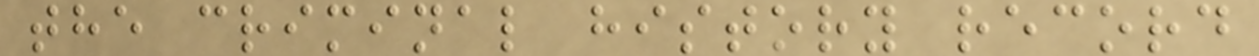the criminal history record
